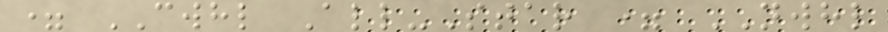= CWHL All-Star = NWHL
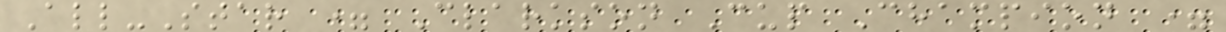All-Star = Clarkson Cup Champion =
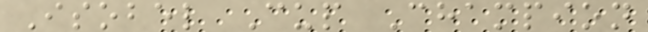Isobel Cup Champion
